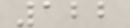122
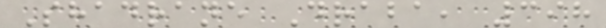Shadrane Draba, 398
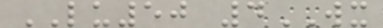LU50 4WX
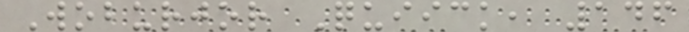Woburjor Quiick, 146
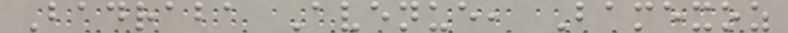Badraba Avenue, Bamexoz
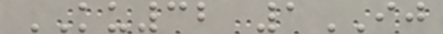KU32 1IJ
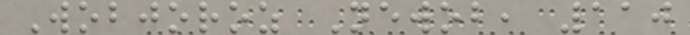Wobjoroz Newob, 110
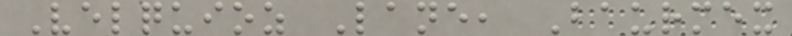Velquioz Lane, Baurmex
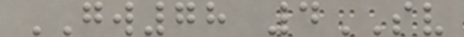GW78 4SV
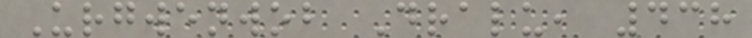Urgwenwob Dralu, 438
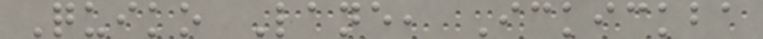Quiko Lane, Ickickba
